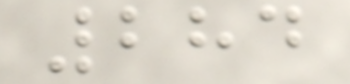284
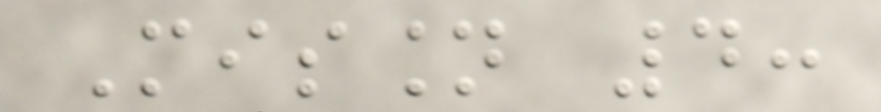Mission 4:
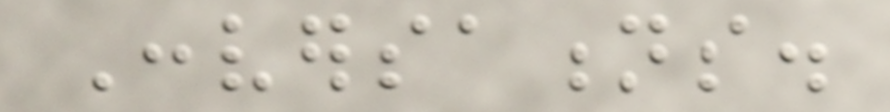Conversations.
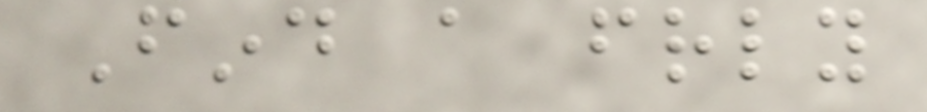Find a friendly
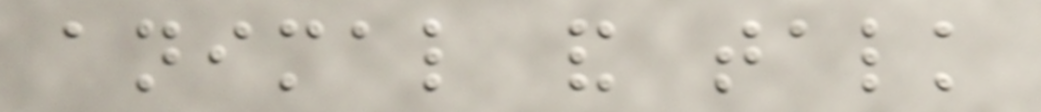animal and talk
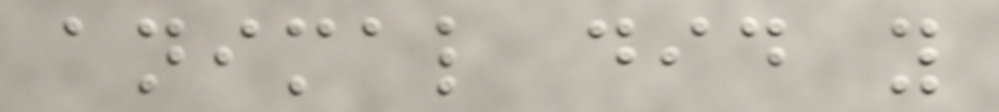animal did you
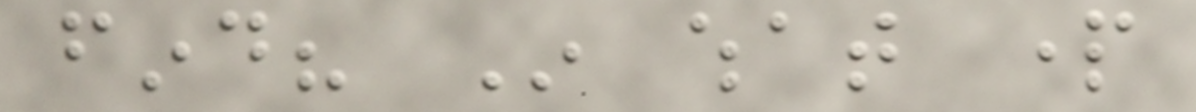find? In what part
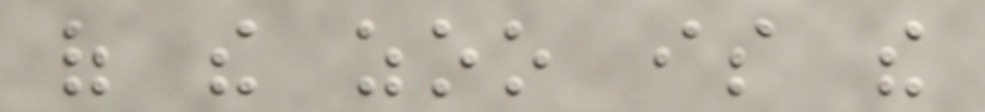of the zoo is the
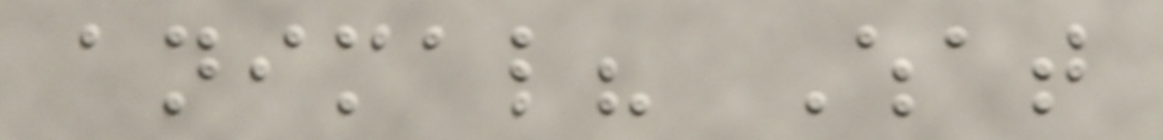animal? What
